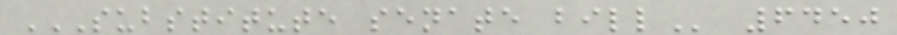SUBSTITUTE SENATE BILL 6450
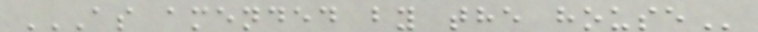AS AMENDED BY THE HOUSE
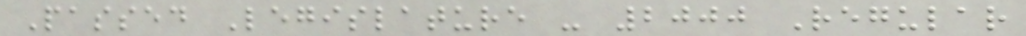Passed Legislature - 2000 Regular
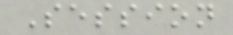Session
